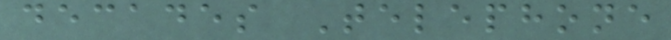decades Telephone
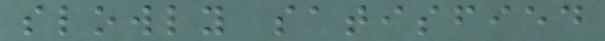slowly satisfied
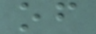of
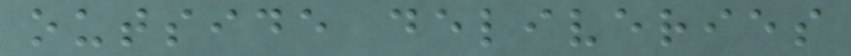outside deliveries
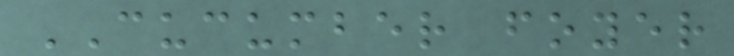CUCUMBER foyer
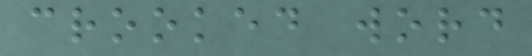crooked word
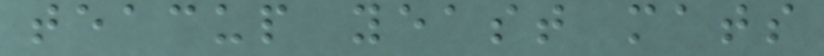teacup yeast mats
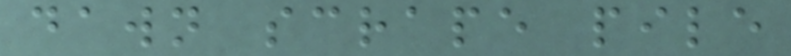dawn scrape pile
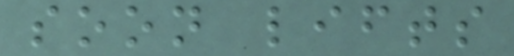soon lifts
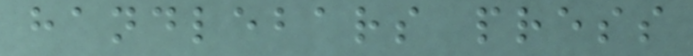handlebars press
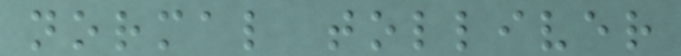normal tolliver
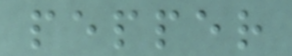pepper
